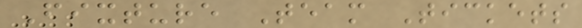Fixture Team Tickets
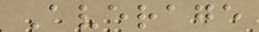Average
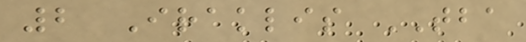2 Iraklis TBA
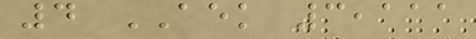4 AEK 3,111
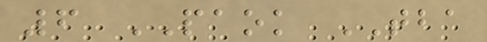6 PAOK TBA
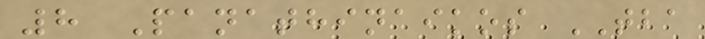8 Panathinaikos TBA
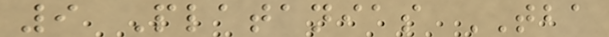9 Platanias TBA
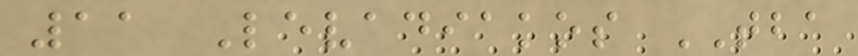11 Levadiakos TBA
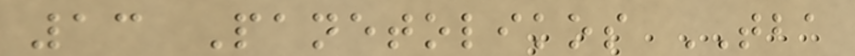13 Panetolikos TBA
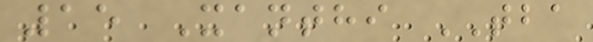15 Xanthi TBA
